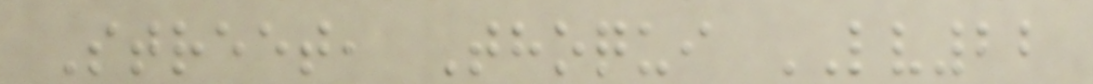Street, Thoqui LV22
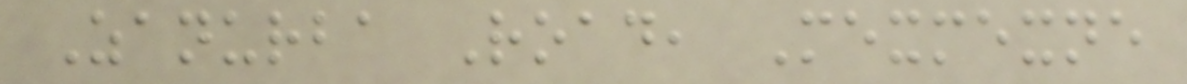Zanurba Road, Mexmexne
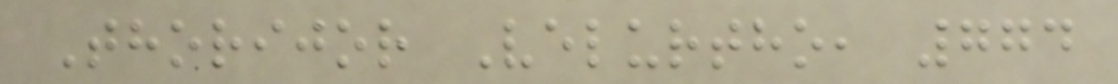Thorijor Velurtho, 774
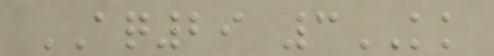AQ29 3KK
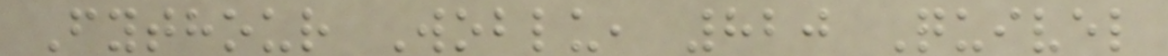Fythour Woblu, 820 Quivel
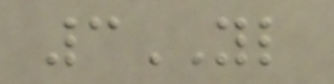3YL
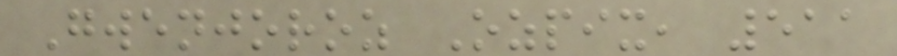Gwenjoroz Ozpix, 511
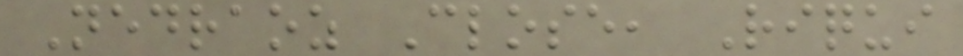Nedraoz Close, Riqui
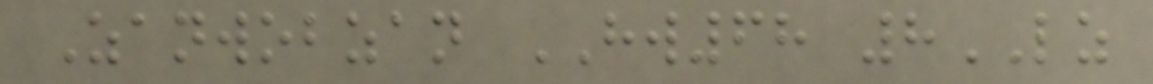Zanwobzan HW68 8LZ
